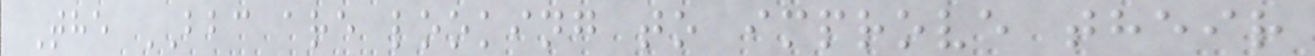The BBC are looking to improve their
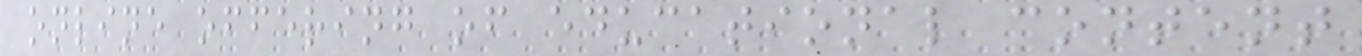online offering of educational content
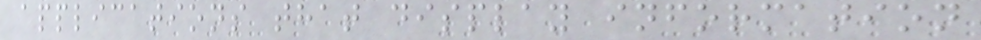applications that display information
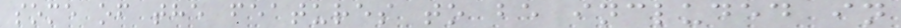some of the features to be included in
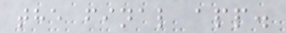the final app.
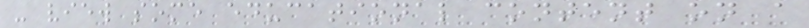- view some educational content on a
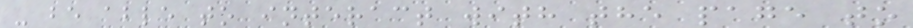- be able to interact with the page to
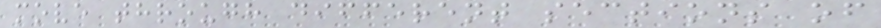move through different sections of
